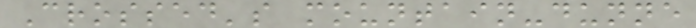Crossed's mountain-dunne
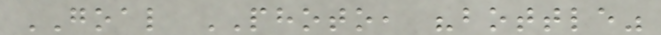GOAL PHOTO, "bottle"
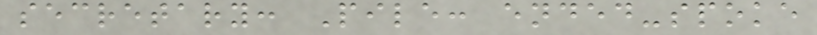secretary: Pile: ended-spoke
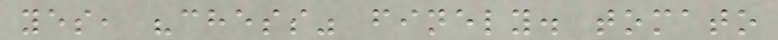yes, "chess" finely. tomato
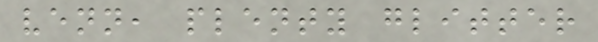venn, plenty glitter
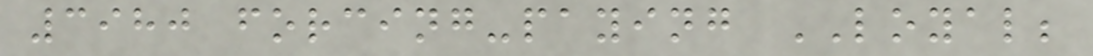3980 forcing-paying LOYAL;
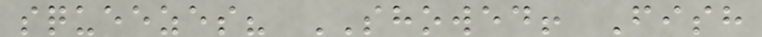squeezes? SHOWED! Fish
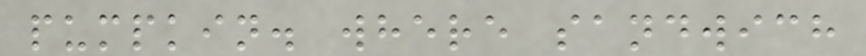pumpkin. where sandwich
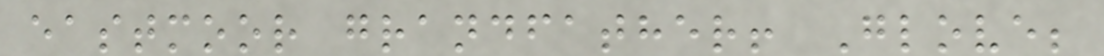eastmoor grandfather! Glove;
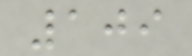109
